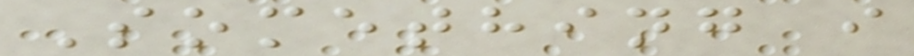Something i
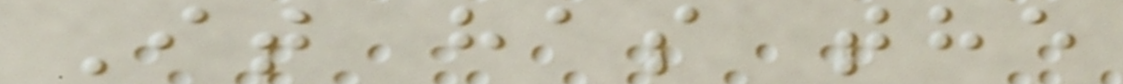It has the
